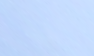-
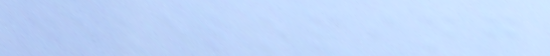developing
